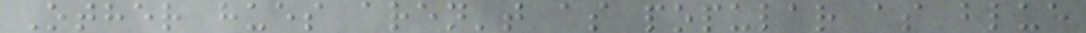Other hues aren't as popular as blue
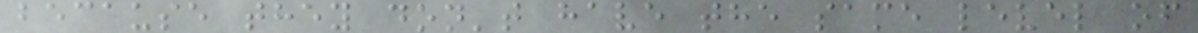because they don't have the same level of
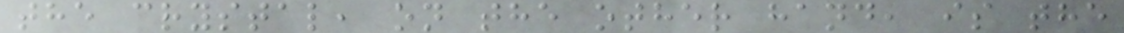the crystal, on the other hand, is the
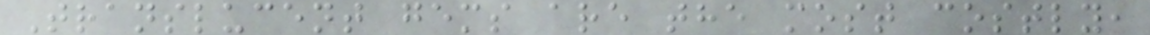Translucent gems are the most costly,
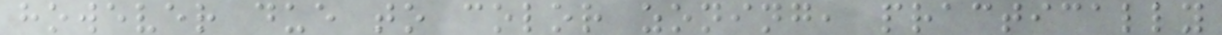however due to color zoning, practically
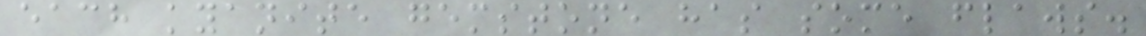each kyanite gemstone has some flaws.
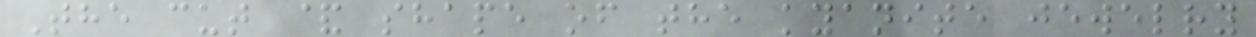The cut & shape of the kyanite jewelry
